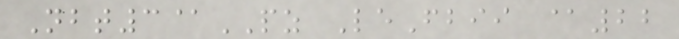Nbt3@PZ LeFbii @22
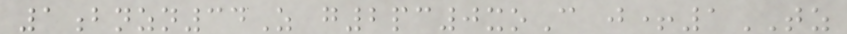1bnzn34Z g2pc0xoC j+1TZ
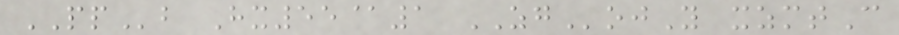PPb Hx55@1 ZGojY xzmtC
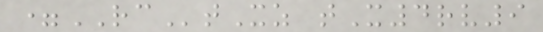=RCtXz tX4rv9
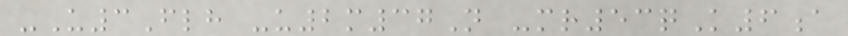-U3Flh -u2m37N -mr53qK6a
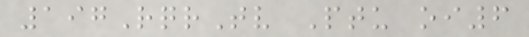197RqrTv Ptu oi6
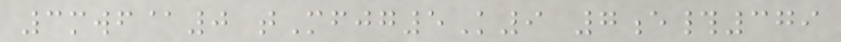3mwf@0 tMfjg5K9 7e#379
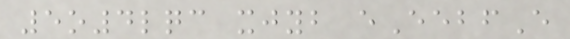5o4lqc xjyb eEebfE
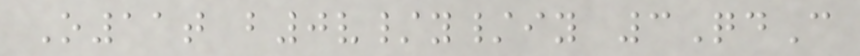O11t b0v/y/iy 3QdC
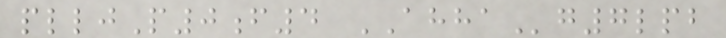plljP0f4 AHHAg7lpb
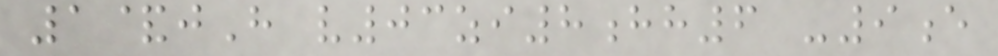1&jH v03zi8hh6 -9e
